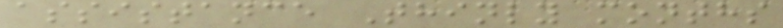assistance Thinly months
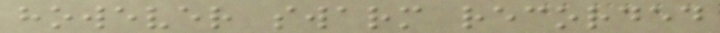however swarm recorded
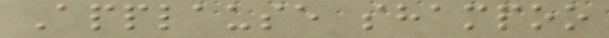Applause shampoo
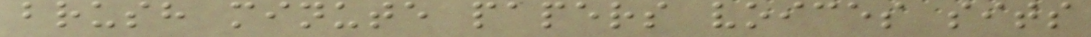brush minute papers voices sits
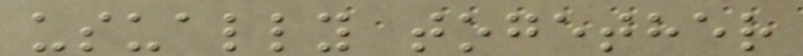usually together
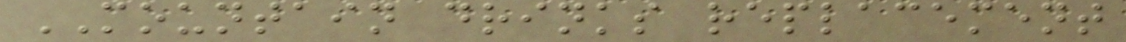MOUNTAIN drinks replacement
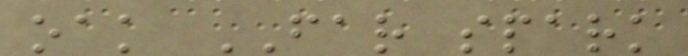oak FAR spark
